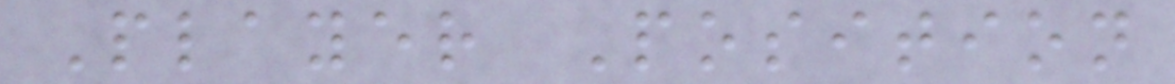Player Position
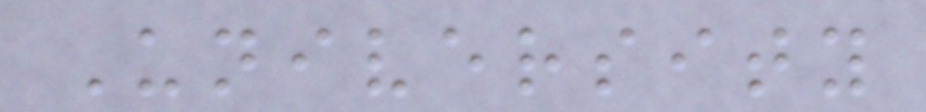University
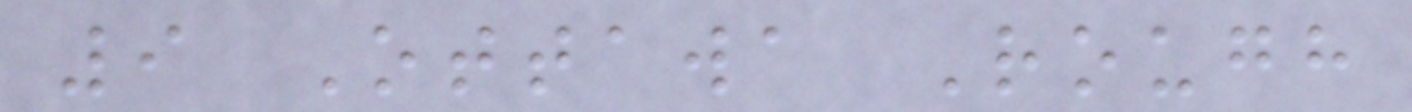9 Ottawa Rough
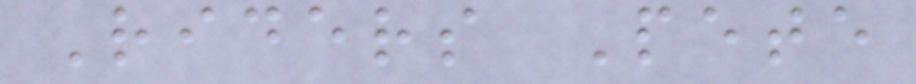Riders Pete
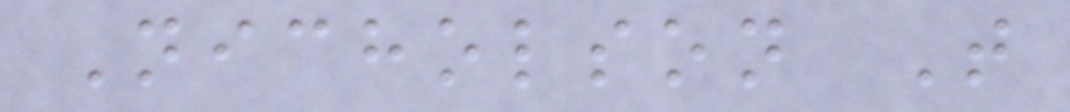Nicholson T
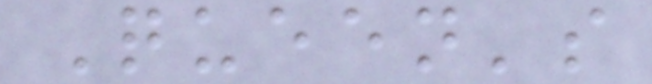Queen's
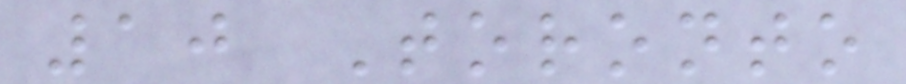10 Toronto
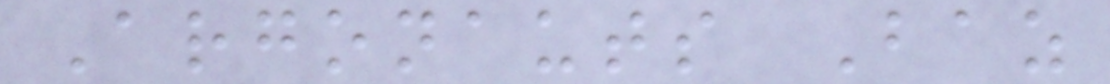Argonauts Baz
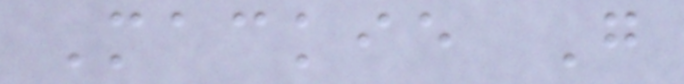Mackie G
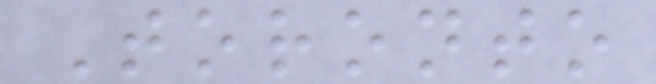Toronto
